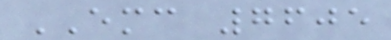EMC 7605
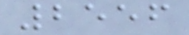2556
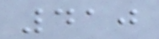410
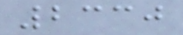2330
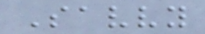Savvy
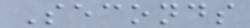Seconds
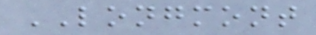LONGMONT
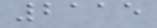2115
